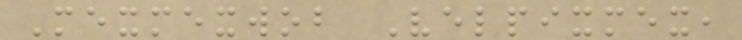Mexmexwob Velpixmex,
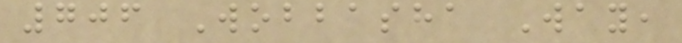706 Wobbasha Way,
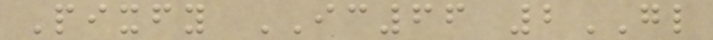Pixfy IC66 2GL
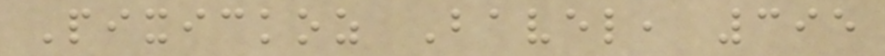Pixickoz Bavel, 395
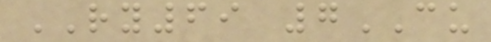RY69 7CU
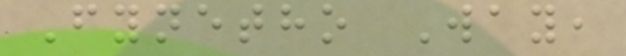Fynetho Way,
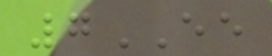7EE
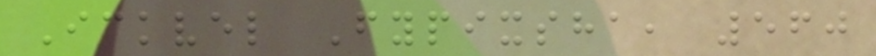Ickvel Fypixsha, 560
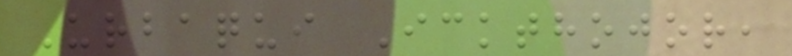Urbaqui Ickthojor,
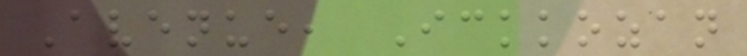Avenue, Ickkozan
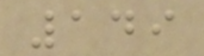149
